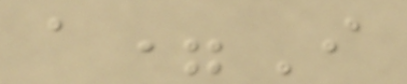a=I
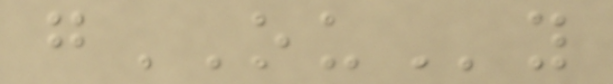gOUy
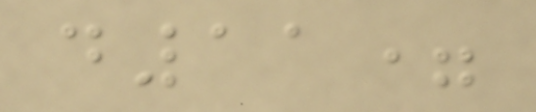d11=
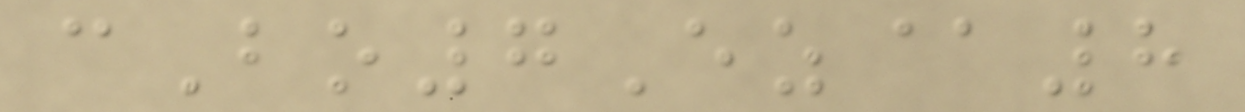cBo7Ez@8
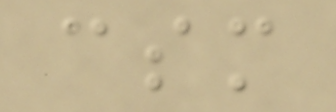csm
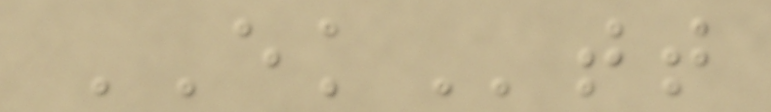EKtt
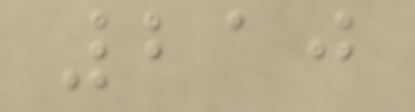210
